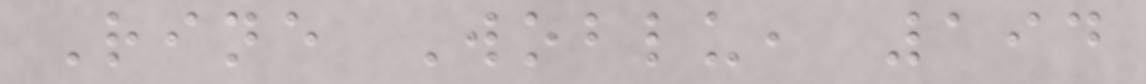Rine Woblu, 194
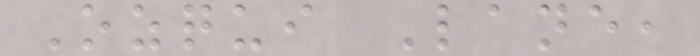Ozqui Lane,
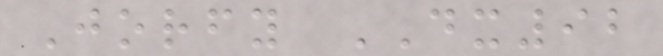Jorfy DX92
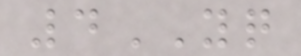4YQ
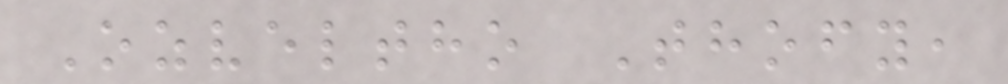Ozveltho Thofy,
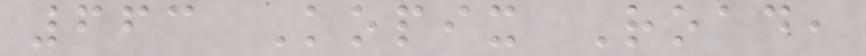663 Kopix Road,
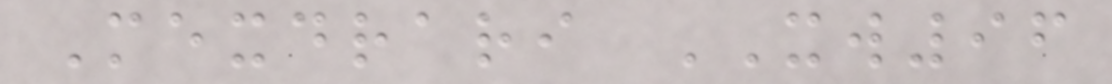Mexdrari XW96
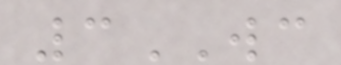3WC
